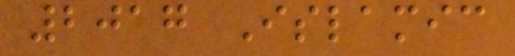2017 Islamic
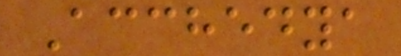Acchedya
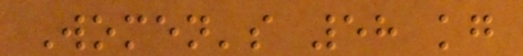Women's 58 kg
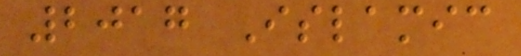2017 Islamic
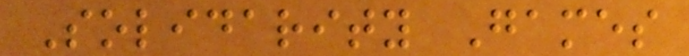Solidarity Games
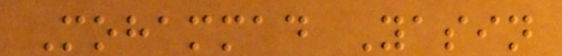Mohammad Yasin
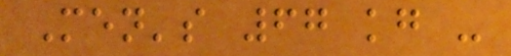Men's 67 kg -
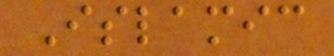Islamic
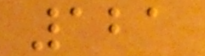121
